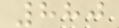880
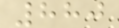880
